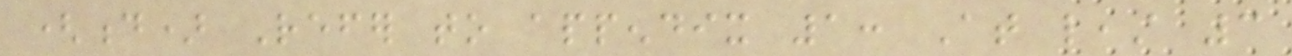(d) Refer to appendix 1: At least 3
